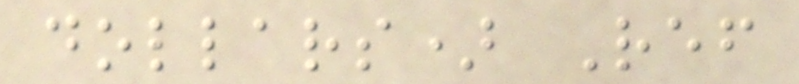dollars) Ref
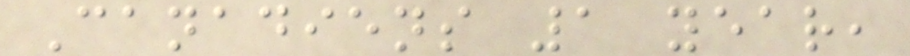Canadiens 1 year,
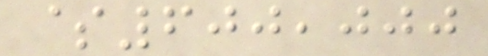$600,000
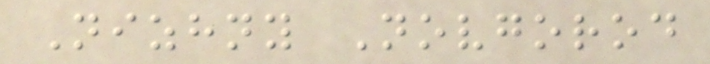Nizhny Novgorod
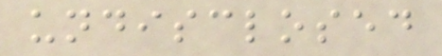undisclosed
